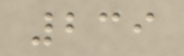239
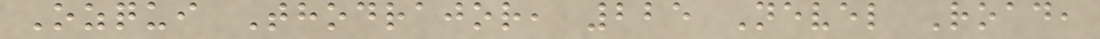Ozqui Thodrajor, 225 Nevel Road,
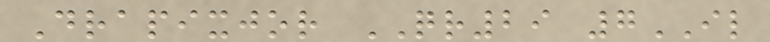Drapixjor QR29 7IL
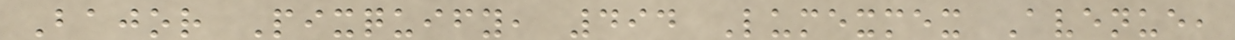Bajor Pixquify, 494 Lumexmex Avenue,
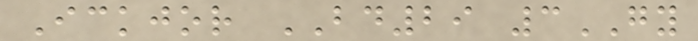Ickjor BD29 3GY
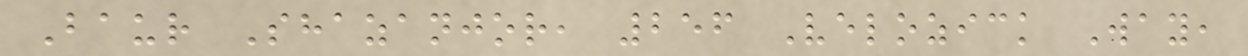Baur Shazanjor, 256 Velozick Way,
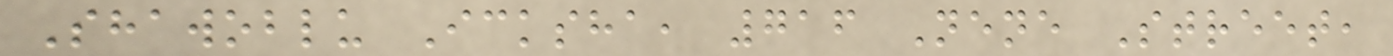Shawoblu Icksha, 716 Nene Street,
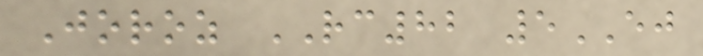Joroz RC82 5EJ
